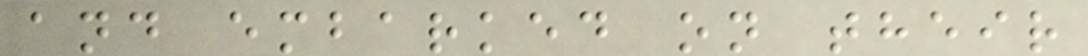and embarked on their
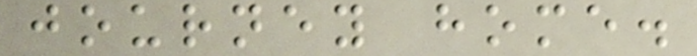journey home.
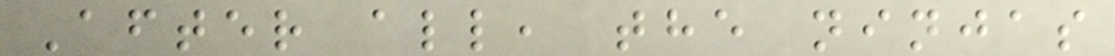After all, the ninjas
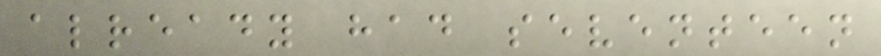already had seventeen
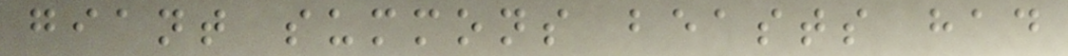giant summons beasts had
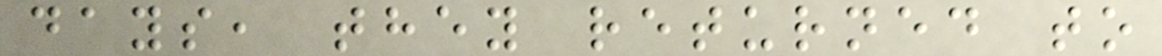days, they returned to
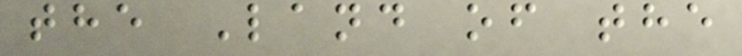the Land of the
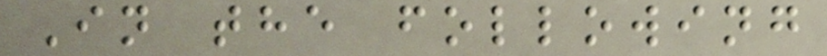In the following
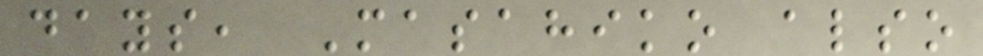days, Masahiko also
